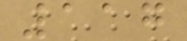117
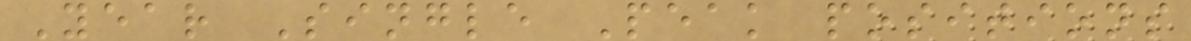Year Single Peak positions
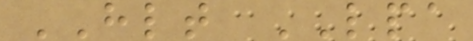HLT LPA
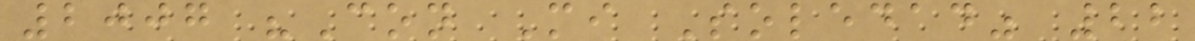2007 "Con Mi Soledad" 22
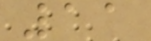11
